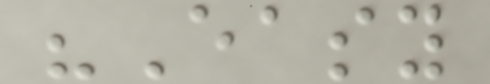"Easy
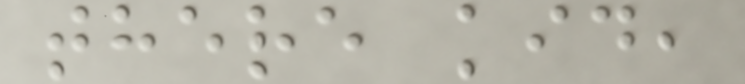there kid,
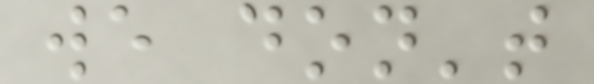we don't
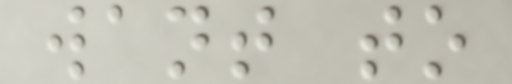want to
